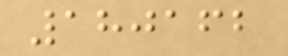180162
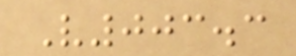V003.3
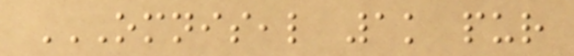OMNISEAL 1K PUR
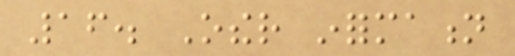16. Other information
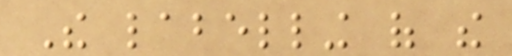The labelling of the
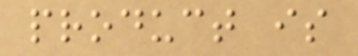product is
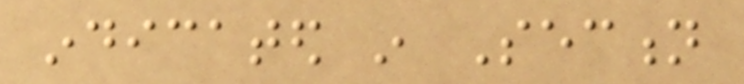indicated in Section
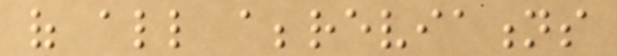of all abbreviations
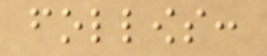follows:
